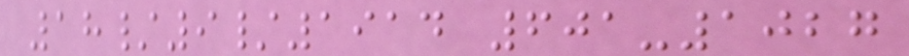18/9/1914 601-1027
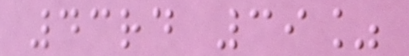43rd 39%
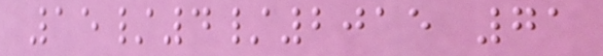15/4/2015 71
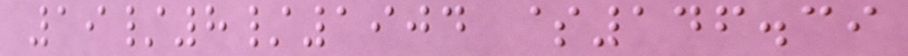19/8/1904 $146.39
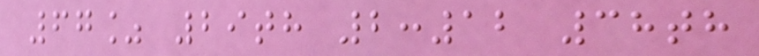67% 29th 2:12 38th
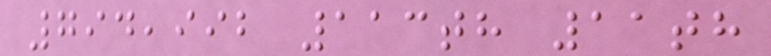794,992 113th 11th
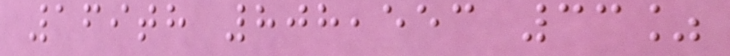169th 808,553 33%
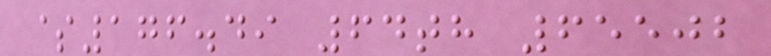$176.49 64th 65502
